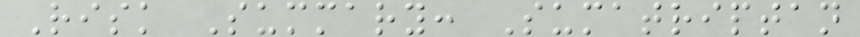Risk Summary: Sumatriptan
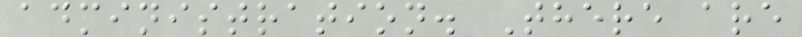administration. There are
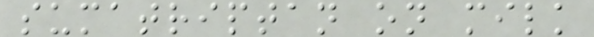sumatriptan on milk
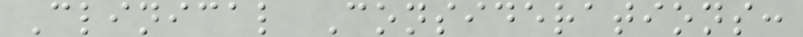Clinical Considerations:
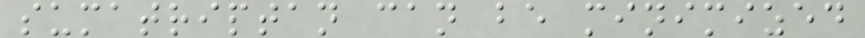sumatriptan can be minimized
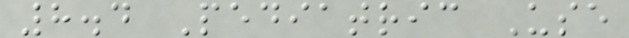8.4 Pediatric Use
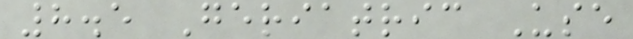8.5 Geriatric Use
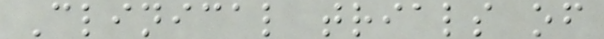Clinical trials of
